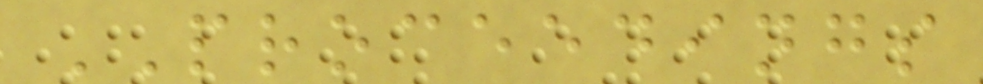PROCEEDINGS
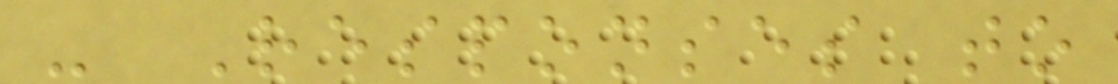- Responses to
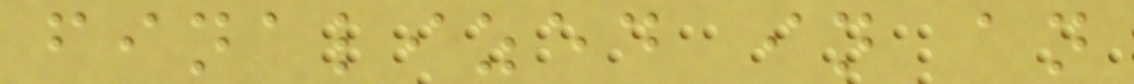finalized in an
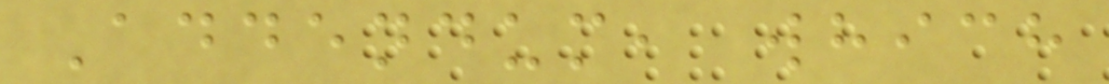Addendum, which
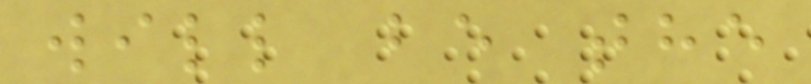will be the
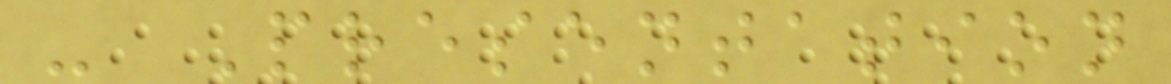- Presentation
